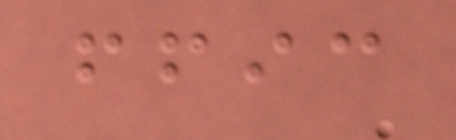ffic
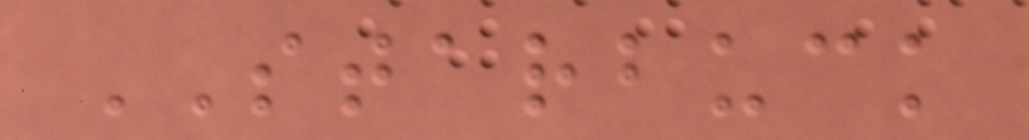STARBUCK
